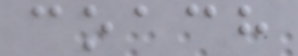coach
